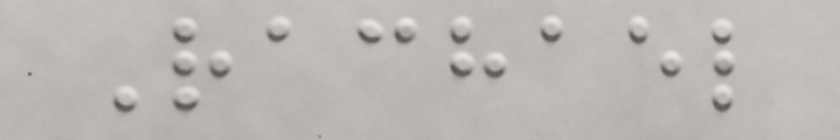Rachael
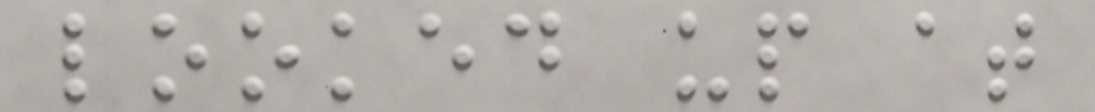looked up at
